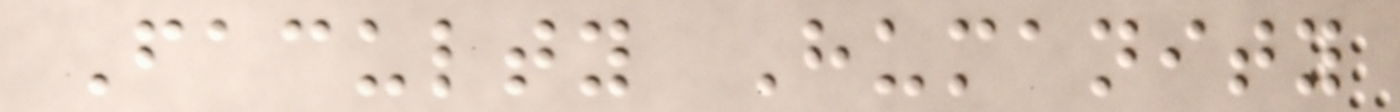Faculty Humanity
